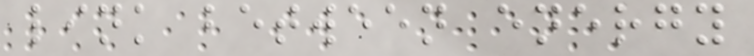link between energy
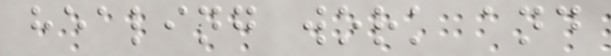healing work and
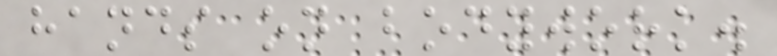hands on bodywork.
